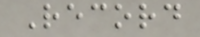Record
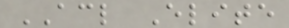ACL Elite
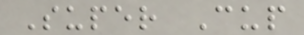Super Cup
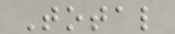Total
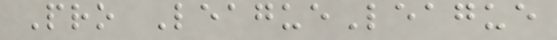Pro LeagueLeague
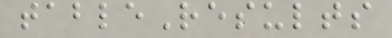tableResults
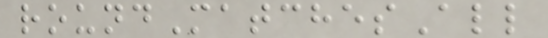roundMatchesAll
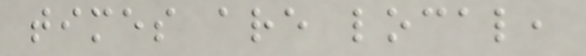times are local,
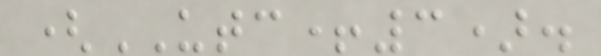(UTC+3).
